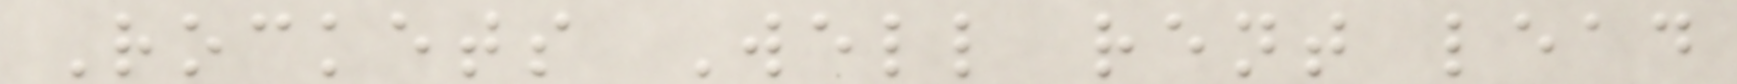Rockets Well rent lead
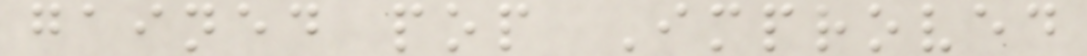gained pop Improved
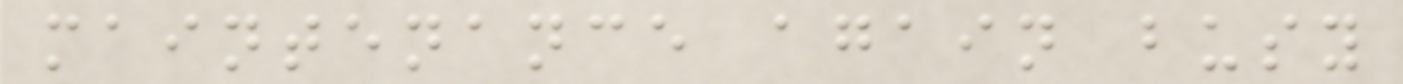maintenance again busy
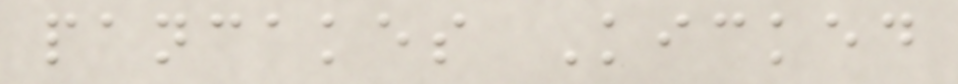pancakes Kicked
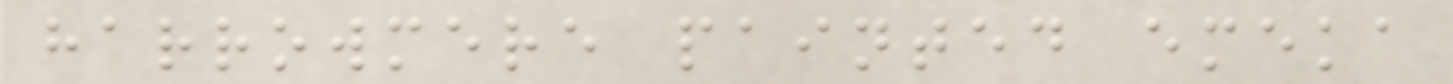harrowmere painted emeka
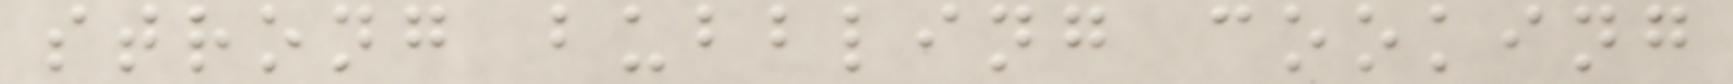strong bubbling cooking
